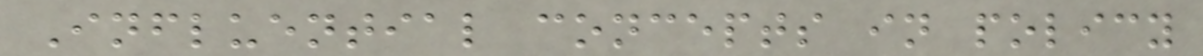Influential concepts in policy
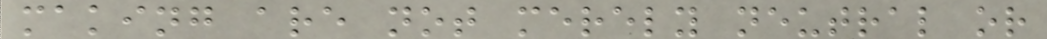making are not merely neutral or
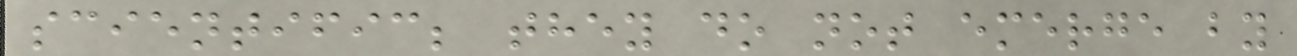scientific; they do not emerge by
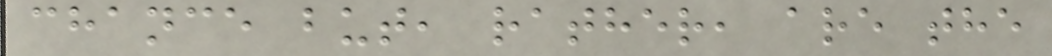chance but, rather, are the
